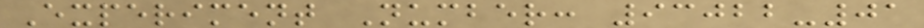Experiment Number: 93022-01
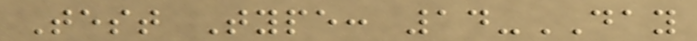Test Type: 14-DAY
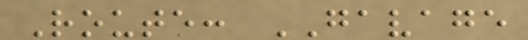Route: GAVAGE
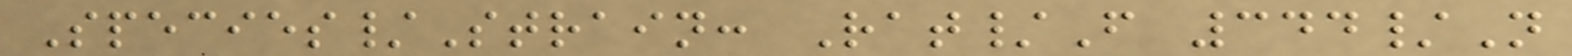Species/Strain: Rat/F 344/N
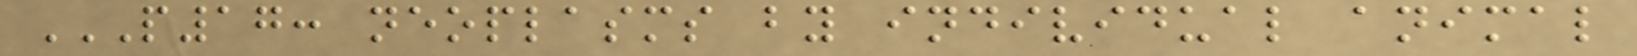P17: NEOPLASMS BY INDIVIDUAL ANIMAL
